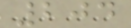204
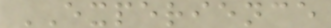EXPERIENCE
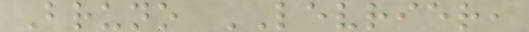Bruno LEVRIER,
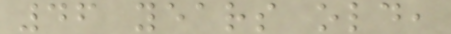46 years old,
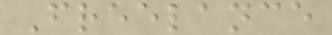Freelance
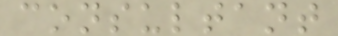consultant
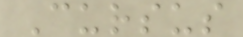Cursus
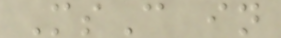MsC in
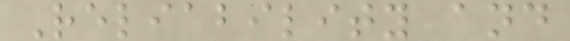Reliability and
